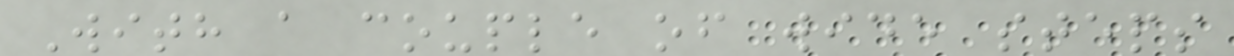With a couple of wide steps
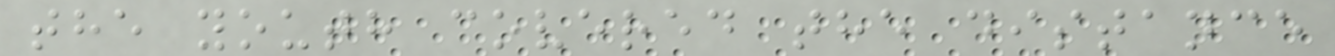the youth covered the distance
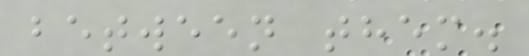between them.
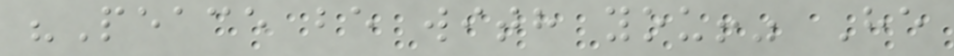"Peace be with you!" He
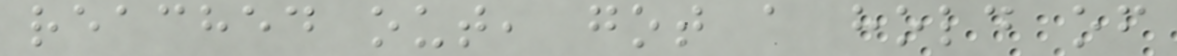reached out, got a hold of
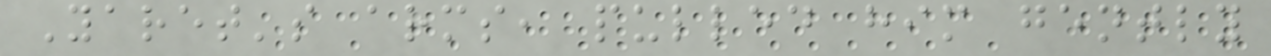Yaret's arms, pulled him gently
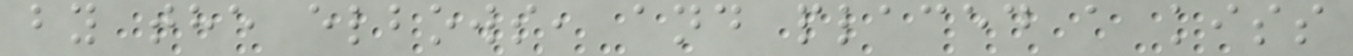by the elbows, and placed a kiss
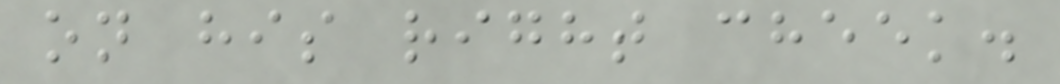on his right cheek.
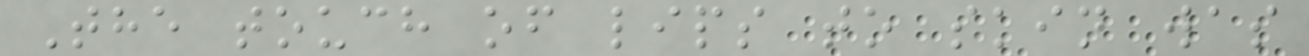The touch of lips to skin was
